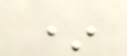*
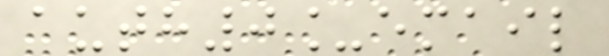auth0_email
